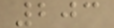203
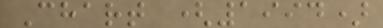Chart (1994)
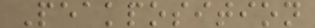Peakposition
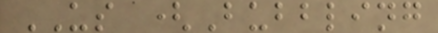US (Bubbling
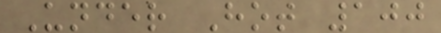Under Hot 100
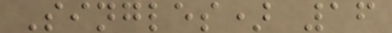Singles) 16
